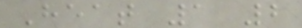Heat 1 2
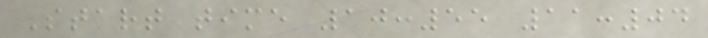Start time 10:55 11:04
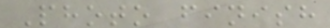Photo finish
